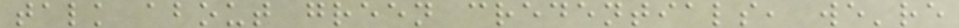talk about green credentials, we're
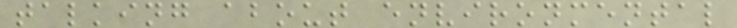talking about environmental
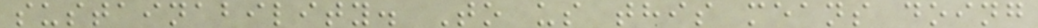sustainability. To us this means doing
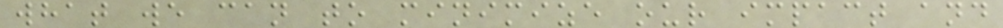what we can to minimize our impact and
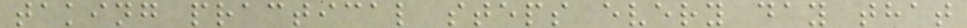taking practical steps every day that
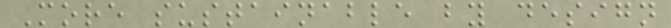More sustainable by design
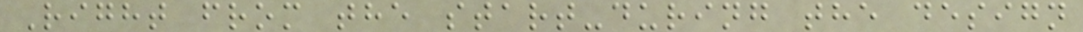Right from the start-during the design
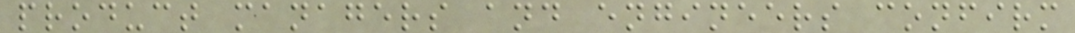product managers and engineers confirm
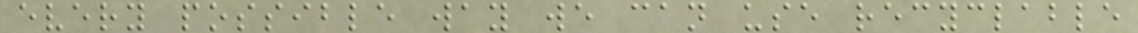every possible way we can use recyclable
